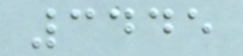3445
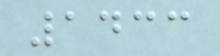1433
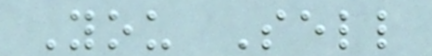You Sell
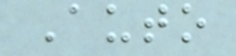Auto
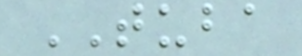TUBA
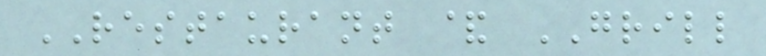RESTAURANT & GRILL
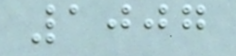1007
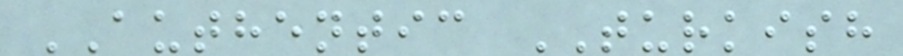AUTHENTIC TURKISH
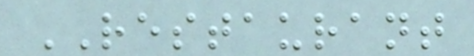RESTAURANT
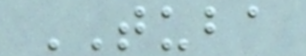TUBA
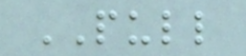PULL
